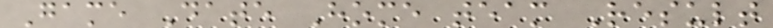Game Date Home team Result
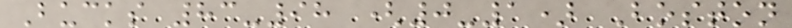Bucks 83-98 (0-1) Boston
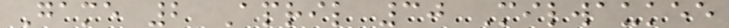Game 2 April 30 Milwaukee
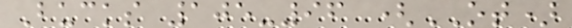Bucks 105-96 (OT)
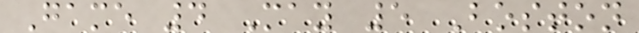Game 4 May 5 Boston
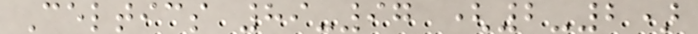Celtics 89-97 (2-2)
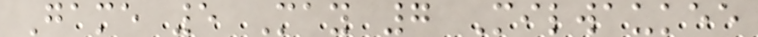Game 5 May 7 Milwaukee
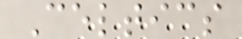Celtics
